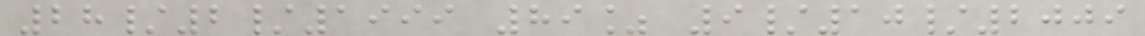28/2/1999 89% 9/10/2009
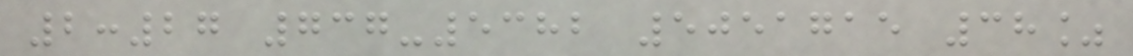2:27 737-5382 5051715 38%
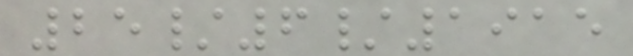25/6/1915
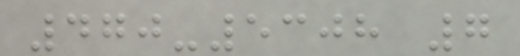470-5308 7
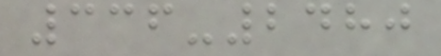336-2480
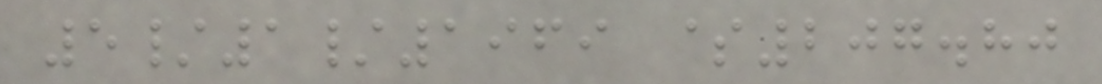5/1/1969 $207.80
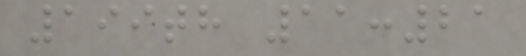199th 11:21
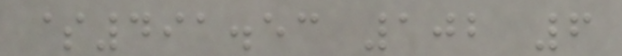$491.53 102 6
